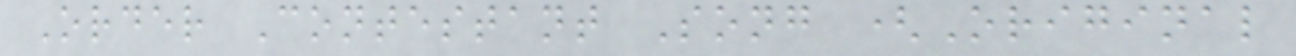Order Contestant Song (Original
